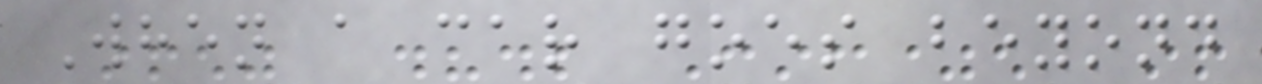When a car goes beyond
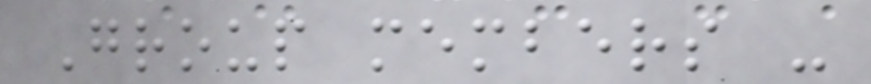Group members -
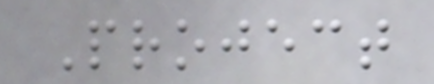Project
